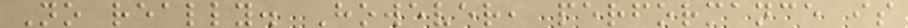No really. However, performance is
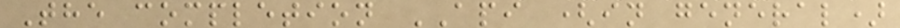The completion API (in general)
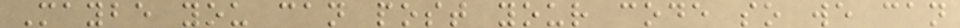Maybe you can post your code so we can
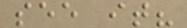see it?
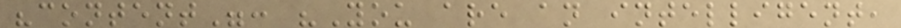"content": "You are an intelligent,
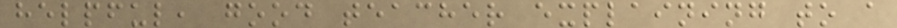helpful, good teacher explaining to a
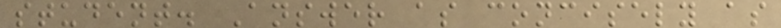student. Answer as concisely as
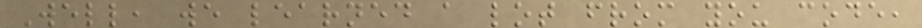Well, we learned a lot from you code,
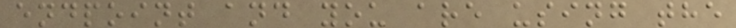endpoint and you are using the
